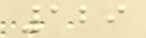129
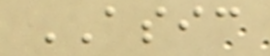ASIC
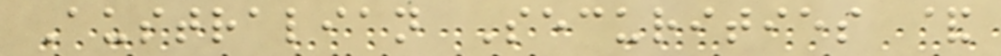Australian Securities &
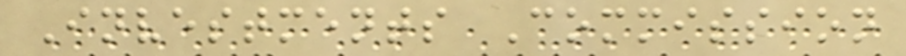Investments Commission
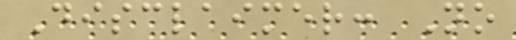Disclaimer: No
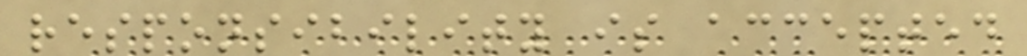responsibility is accepted
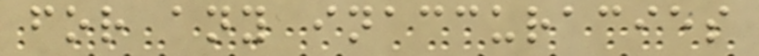for any inaccuracies
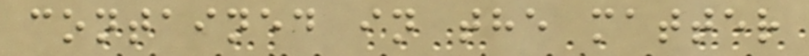contained in the matter
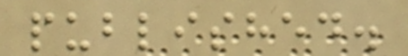published.
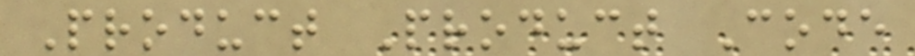Product Product Code
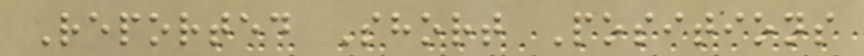Reported Short Positions
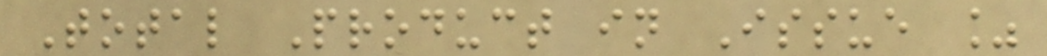Total Product in Issue %
